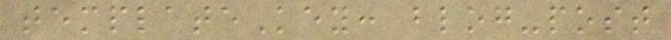templateKey: blog-post
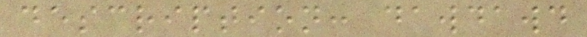description: dawdawd
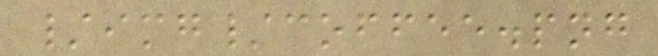/img/coffee.png
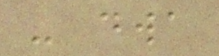- dwa
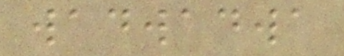wadwadwa
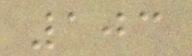103
